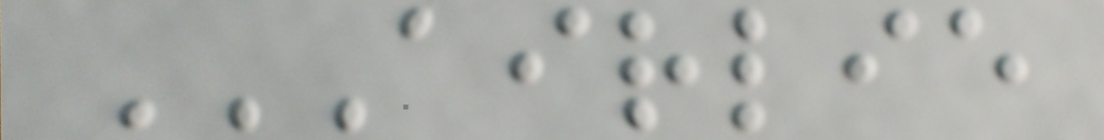AIRLIE
